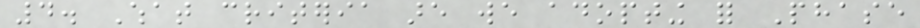4. What criteria are we adopting for Phase
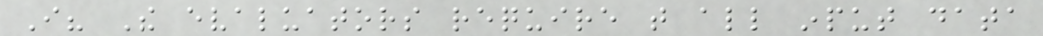I? The evaluators require that all input data
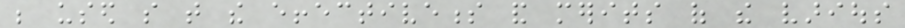be used so that the effectiveness and merits of the various
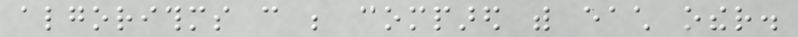algorithms can be compared with each other.
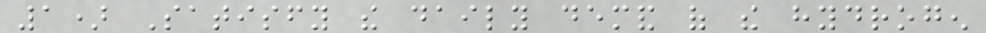1) Satisfy the daily demand of the hydrogen
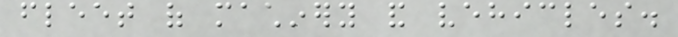fleet of machinery and vehicles.
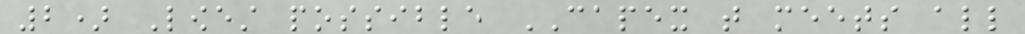2) Lowest possible CAPEX that meets all
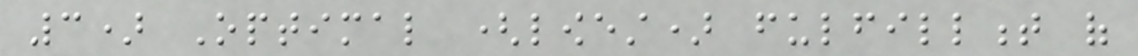3) Optimal (lowest) fulfillment of
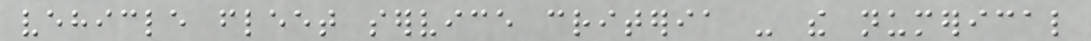vehicle fleet service criteria - the numerical
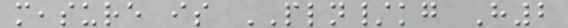measure is PLN/kg H2
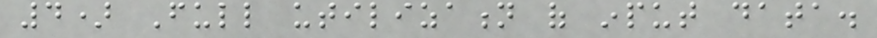4) Full utilization of input data.
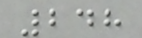248
